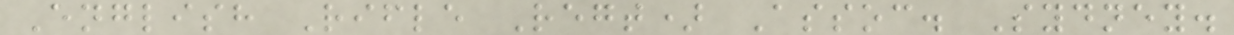English Rifle Regt) Assoc. Sydney.
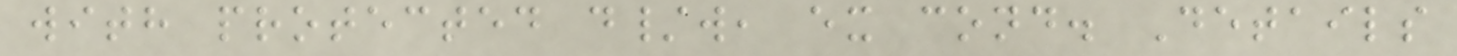with protected d/w, ex cond. Details
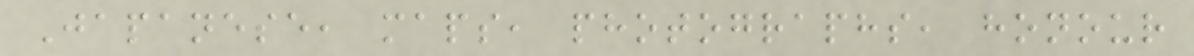Japanese, maps, photographs, honour
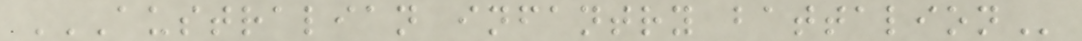AUSTRALIAN INFANTRY BATTALION
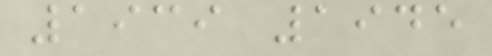1939 1945
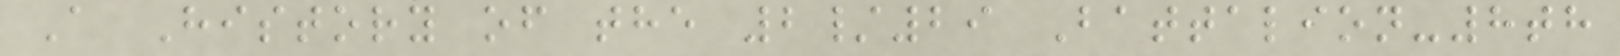A History of the 2/29 Battalion-8th
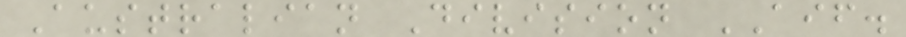Australian Division AIF.
